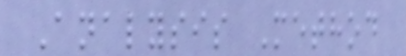Analysis Method
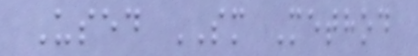Used SM Method
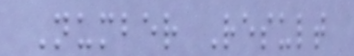Number Result
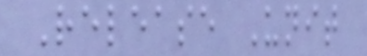Release Unit
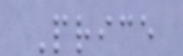Price
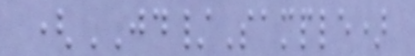(JD/Sample)
